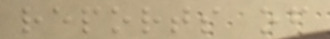reports of
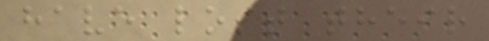have lost their
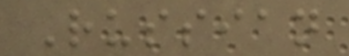Russian
